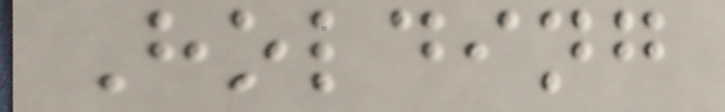Holding
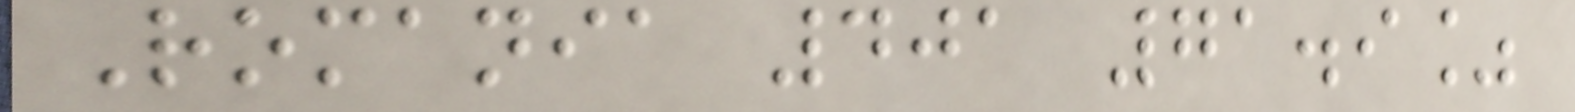Romania 401 71.9%
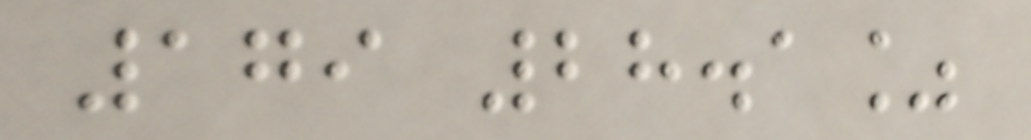179 28.1%
